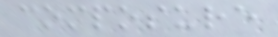composure
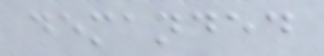demanded
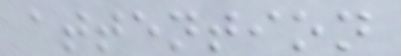attention
